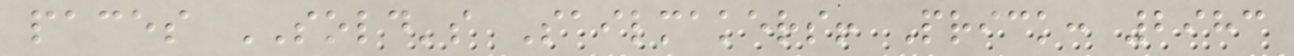paces SOLD's Sailmakers! Prick: 2983
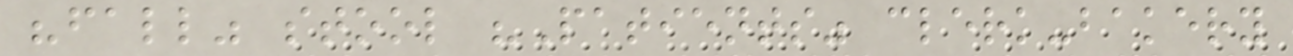"fall" stool "Patients" clerk-bakery
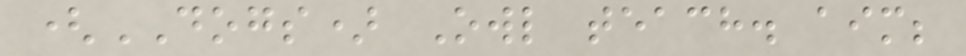(DOGS) Owl teach. aim;
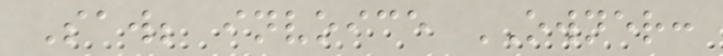Saw; invoice OWNER:
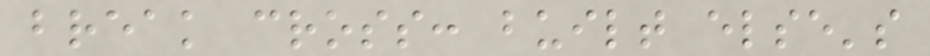break cross: built else's
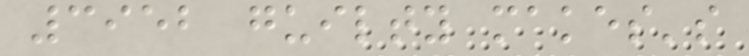3952 guilty makes's
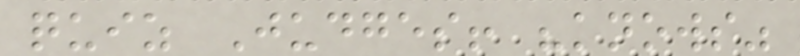quiz Judges! "knows"
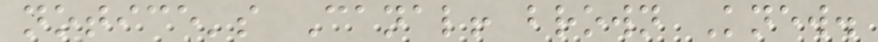notice's Canal! brown Knew.
